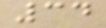34
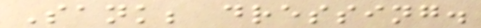Sank; dressing.
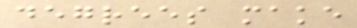degrees make
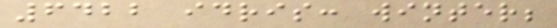6422 idris: winter;
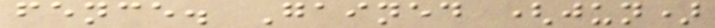fence. Gained (jun)
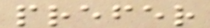prefer
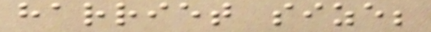harriet size;
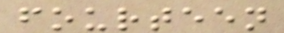fourteen
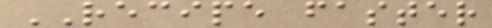RECIPE faster
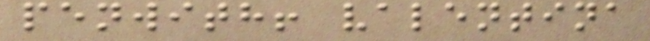penwith! valentina
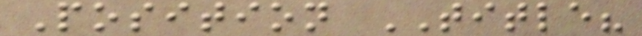Position TITLE?
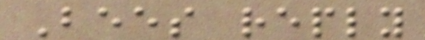Bees reply
